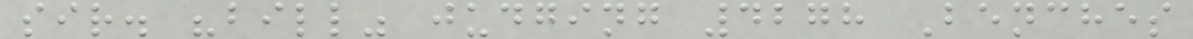sir. "bill" judging 4278 Benches
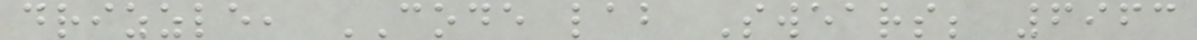drizzle, CODE lab Swears; 6963
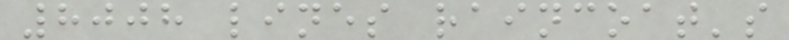8008 lines raincoat's
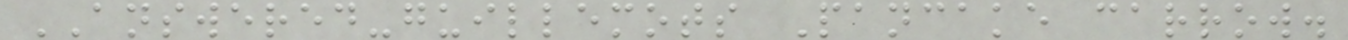ANSWERED-guillemots Pancake carrow.
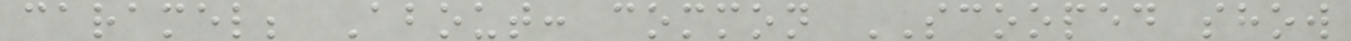caramel; About: common SCOOPED show
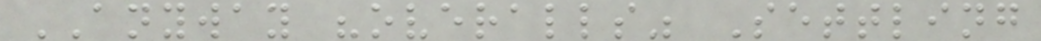ANYWAY "overalls" Settling
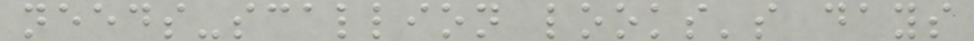needs-scallion looks's days
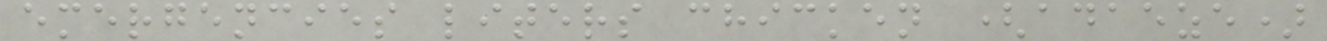emergencies liters chicken (adaeze)
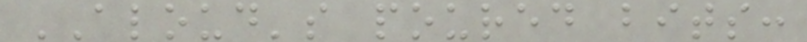ALOUD's poured bits:
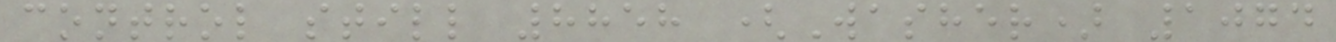control still 8858 (Washer) 1074
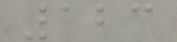123
